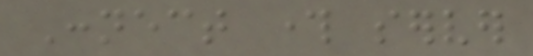Connect through server
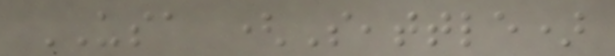USA (Seattle)
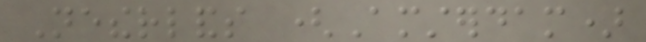Netherlands (Amsterdam)
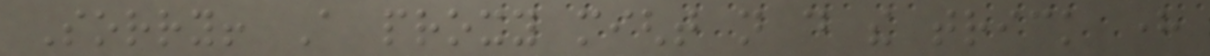Sorry! A proxy might not do the trick here
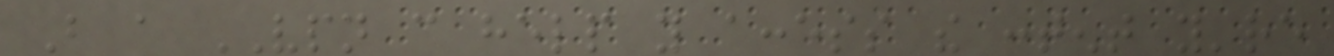But a VPN can help you access the content you're
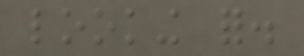looking for.
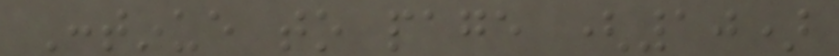Continue to page (10)
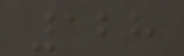128
